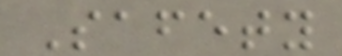Safety
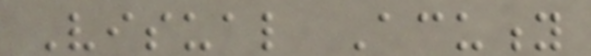Visual Acuity
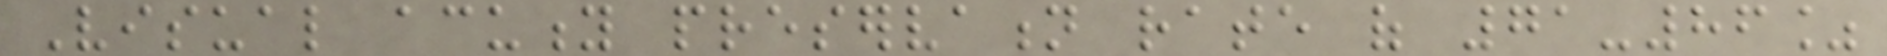Visual acuity preservation rate of 71-86%
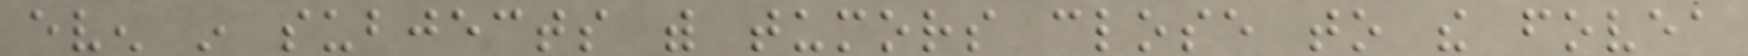even in subjects with tumors close to the fovea
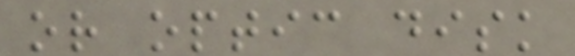or optic disk
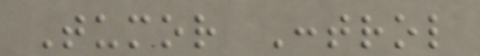Tumor Control
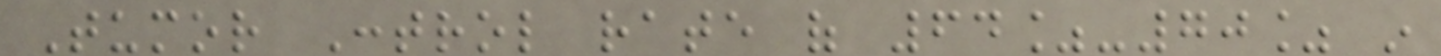Tumor Control rate of 64%-70% in
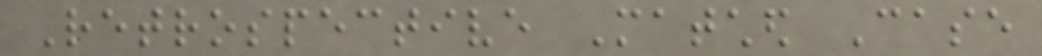Retrospective Matched Case
